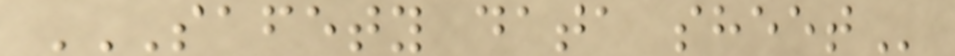SAFETY DATA SHEET
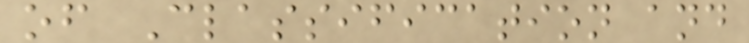of Classification and
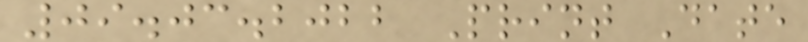09.03.2022 Print Date
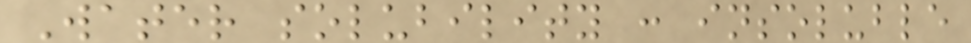Water solubility : insoluble
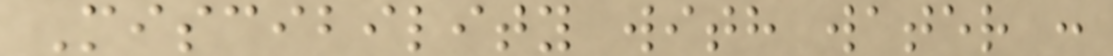Miscibility with water :
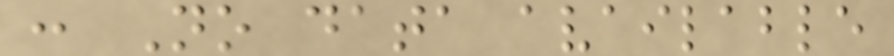: No data available
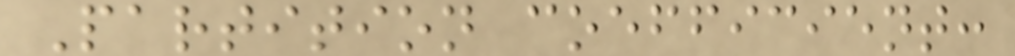Partition coefficient:
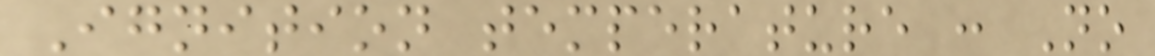Ignition temperature : No
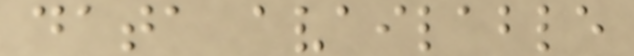data available
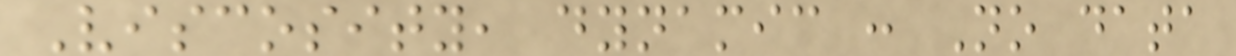Viscosity, dynamic : No data
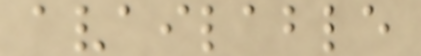available
